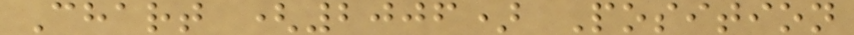Chart (2006) Position
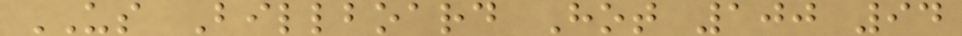US Billboard Hot 100 94
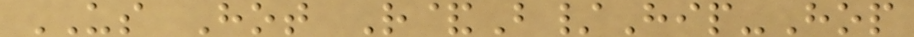US Hot R&B/Hip-Hop
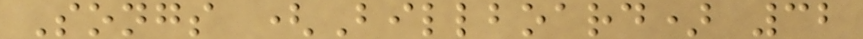Songs (Billboard) 32
